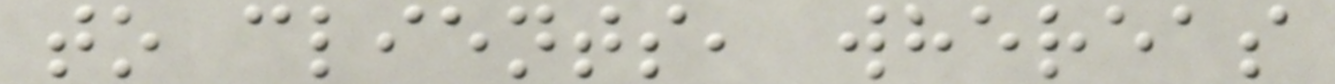to clients, whereas
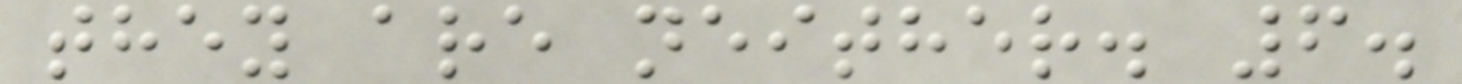they are neither. 6.
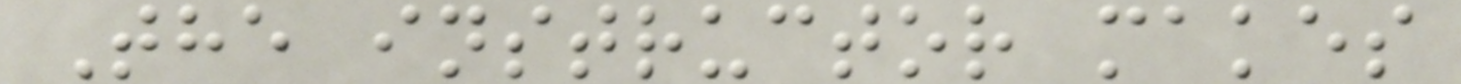The instructor makes
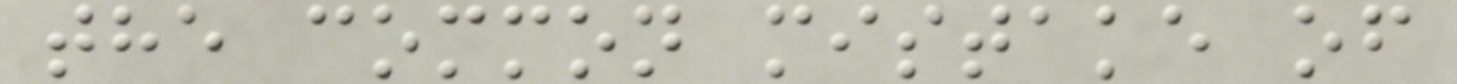the common mistake of
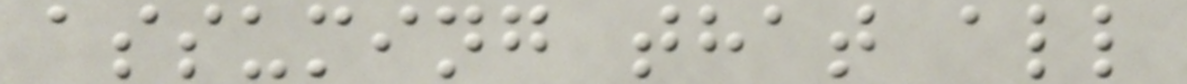assuming that all
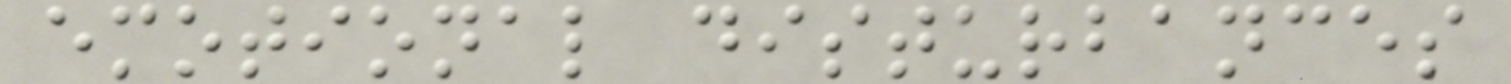emotional disturbances
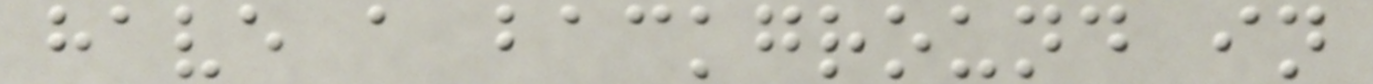have a background in
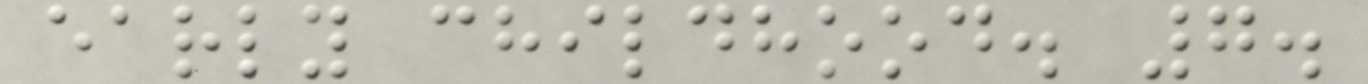early childhood. 7.
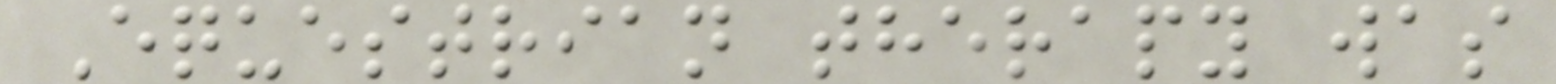Equestrian therapy was
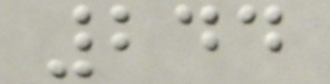244
